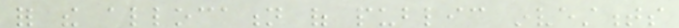for the allocation of public investments
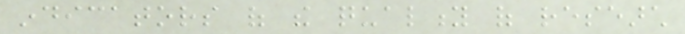indicators of the quality of research
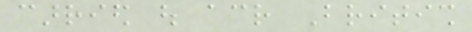carried out across British
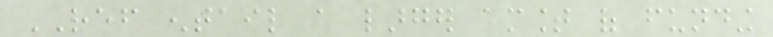REF entail a larger amount of funding
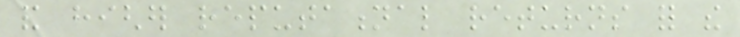and higher reputational returns for the
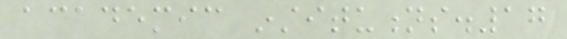academic institutions.17
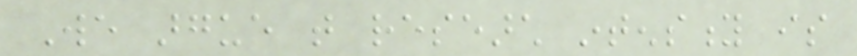We argue that research intensity is
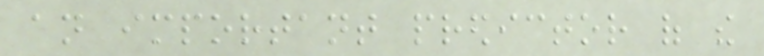an important predictor of the
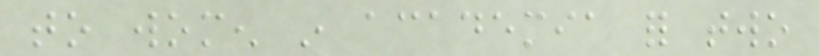to women in academia for two
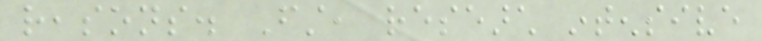reasons. First, research intensive
